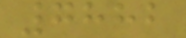7882
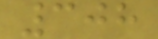308
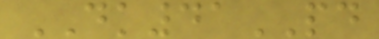DK41PD
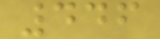446
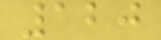120
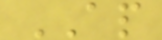AP
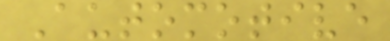Automotive
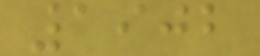1902
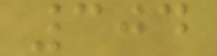304
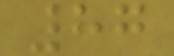87
